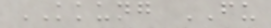KKUNG FU
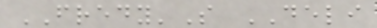FREDY'S DELI
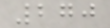270
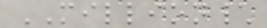MILLION\
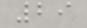29
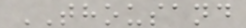THOUSAND
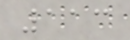113
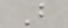B
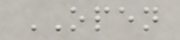OPEN
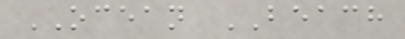OCEAN BEACH
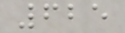625
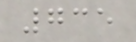735
